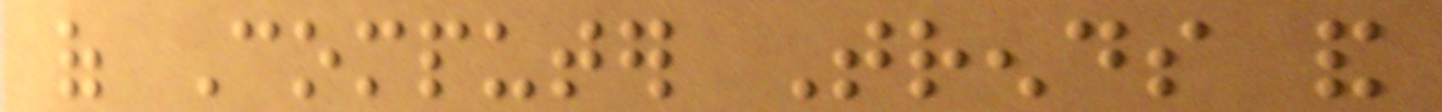of Computer Trends and
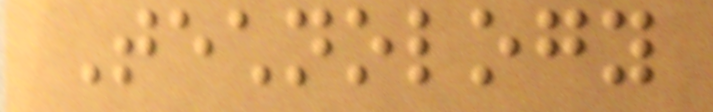Technology
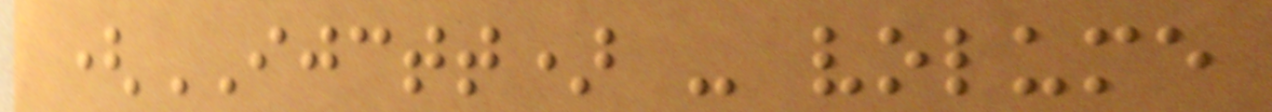(IJCTT) - volume
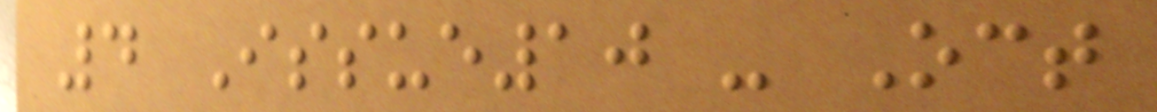4 Issue10 - Oct
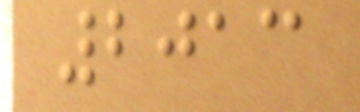2013
